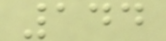144
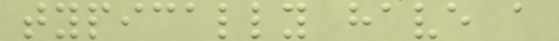typically have a
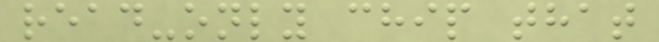read-only chip that
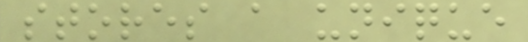stores a unique
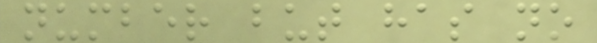number but has no
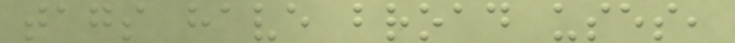tags have broad uses,
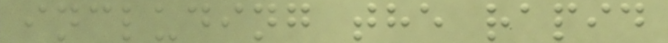including the rapid
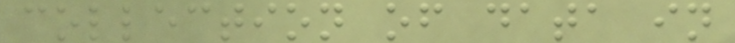collection of data in
